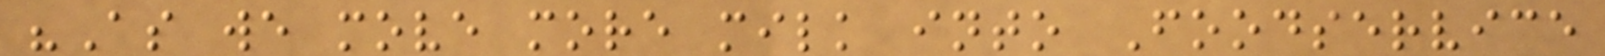"As we move more milk into Foodservice
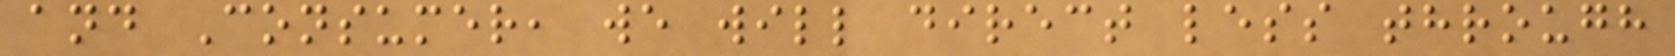and Consumer, we will direct less through
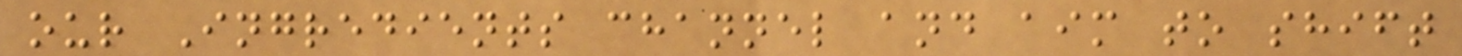our Ingredients channel and aim to shift
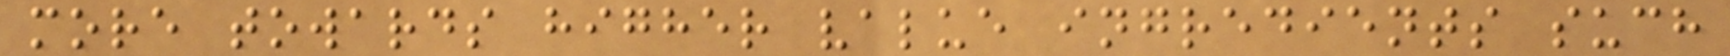more towards higher value ingredients such
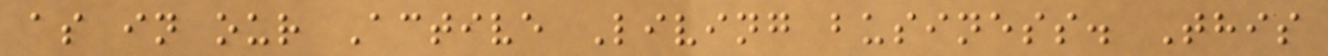as in our Active Living business. This
